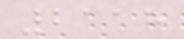2118
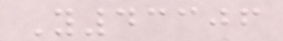Y43306
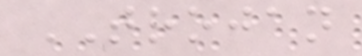TROJAN
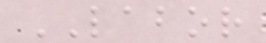LABOR
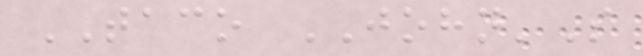TACO JOHN'S
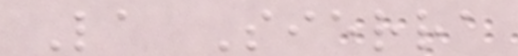La Sierra
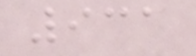931
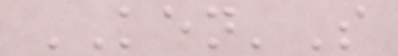KEN'S
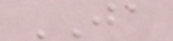JA
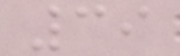39
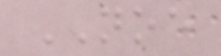NOE
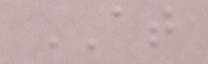AT
